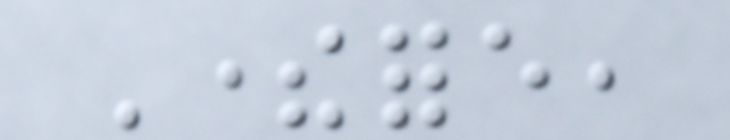Therefore,
